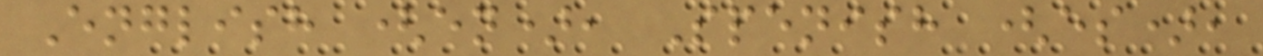English (en), Spenish (es),
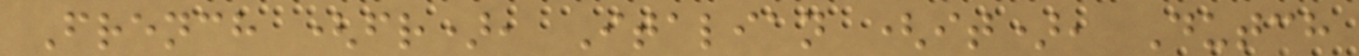French (fr), Italian (it), Dutch
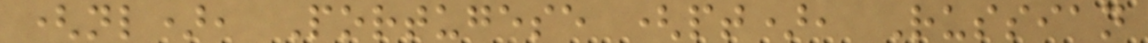(nl), Portugese (pt), Russian
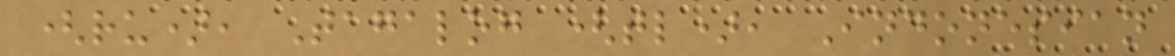(ru), Tagalog (tl), Indonesian
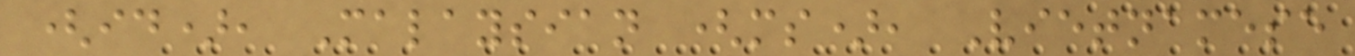(id), Malaysian (ms), Vietnamese
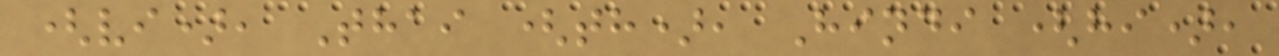(vi), Thai (th), Hindi (hi),
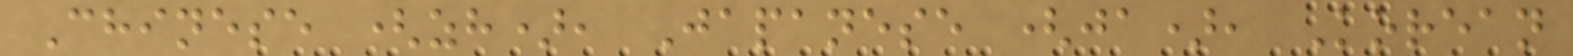Chinese (zh), Japanese (ja), Korean
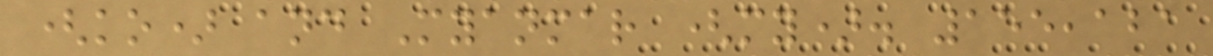(ko) and Myanmar (my). 155,121
